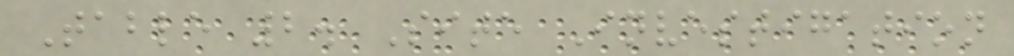Table 2. Site Investigation
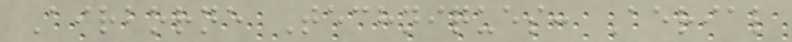Airborne Techniques: Aerial
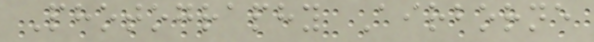Photography Airborne
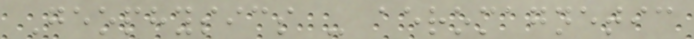Geophysics - aeromagnetic
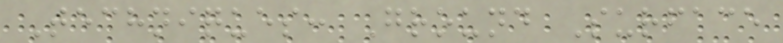Techniques: Ground Surface
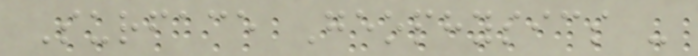Surface Geophysics -
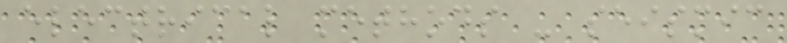electrical methods - seismic
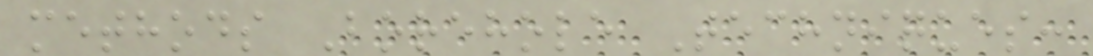methods Borehole Techniques:
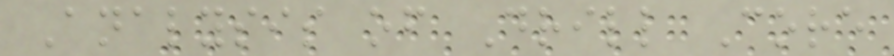Analysis of Drill Core
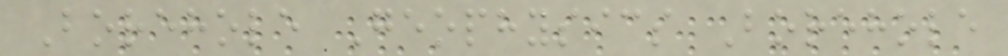Borehole Geophysics Borehole
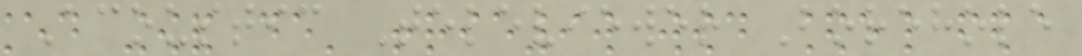Acoustic Televiewer Borehole
